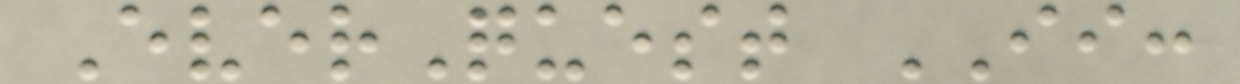EverQuest II:
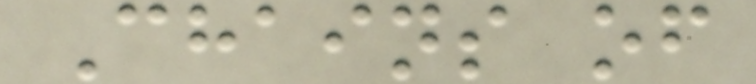Chains of
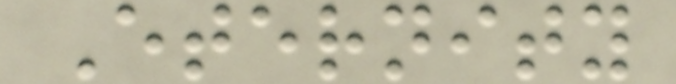Eternity
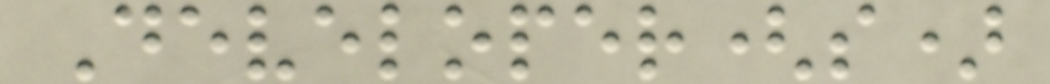Developer(s)
